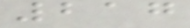217
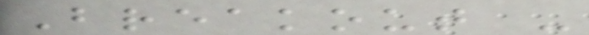Breakout -
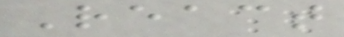React
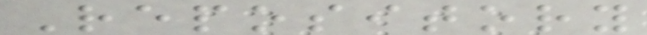Repository
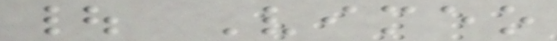| Vimeo
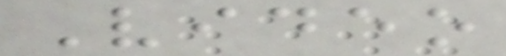Video
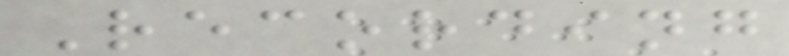Recording
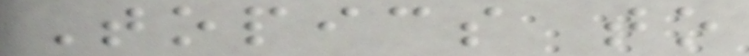Topics to
